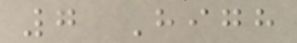7 High
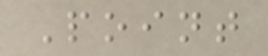Point
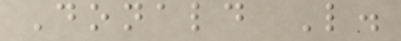Donald L.
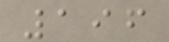196
